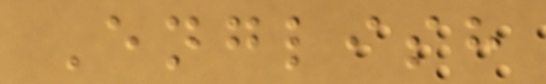English
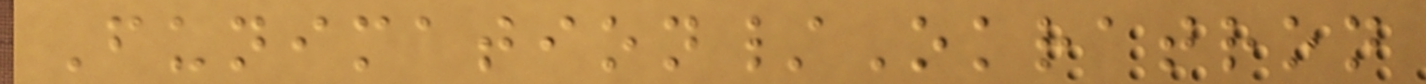Funimation/Okratron
